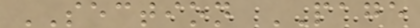SECTION PAGE
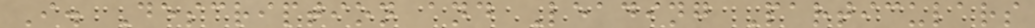I. Description and Leading Particulars
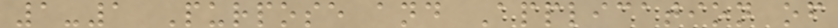1-1 Purpose and Application of
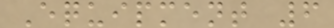Equipment 6
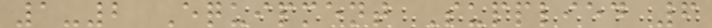1-2 Equipment Supplied 6
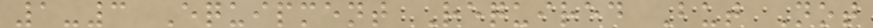1-3 Equipment Required But Not
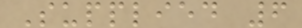Supplied 6
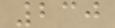230
